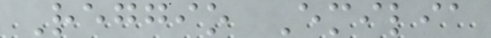Reggio Emilia
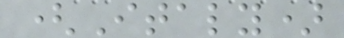(Italy)
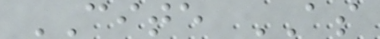CITE AS
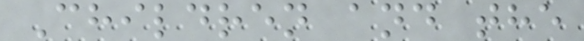Children and the
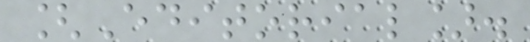[Editorial].
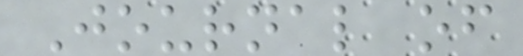Journal of
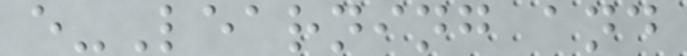e-Learning and
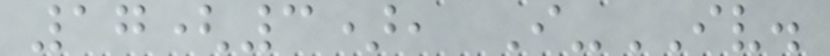17(3), I-IV.
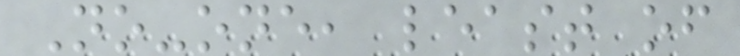No-one, least of
